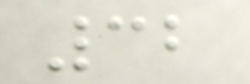32
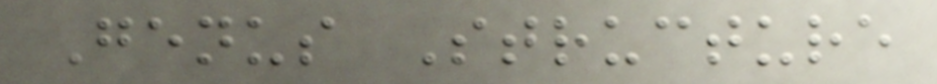Genus Structure
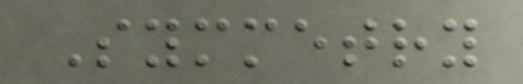Symmetry
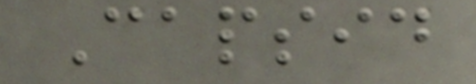Capsid
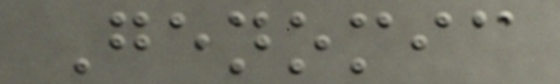Genomic
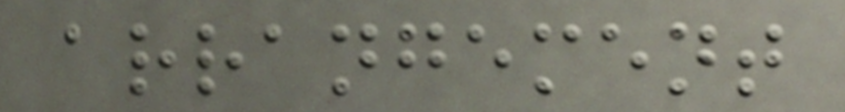arrangement
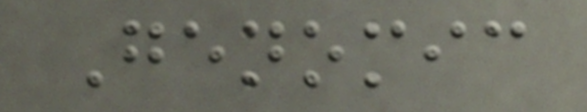Genomic
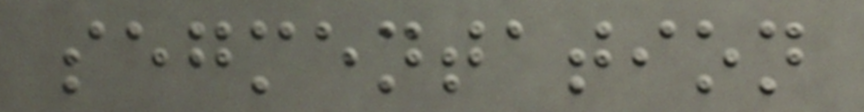segmentation
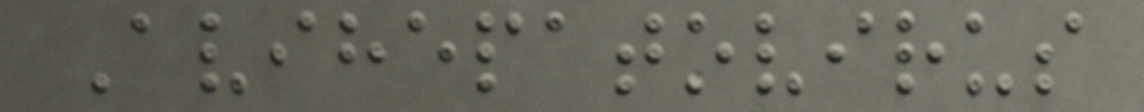Avihepatovirus
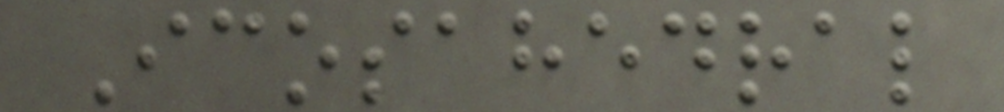Icosahedral
